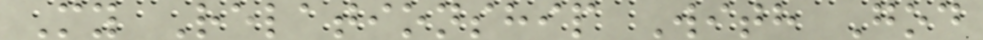My Relationship With God
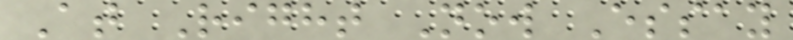At Right Now Essay
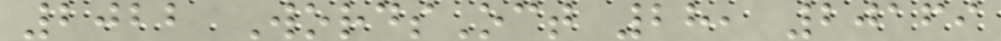2022 WordsOct 28, 20169
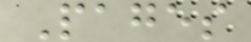Pages
